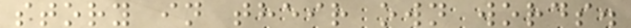story in their own words.
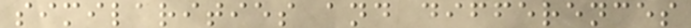similarities and differences
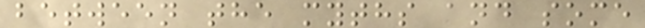between the myths and some
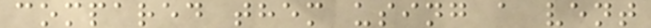compared them using a vent
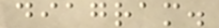diagram.
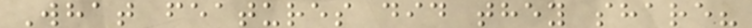What features did they share?
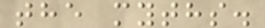the myths.
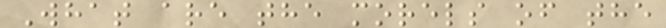What are the morels of the
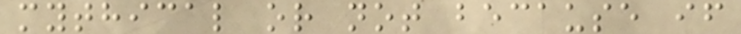mythical or not because if
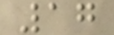17
